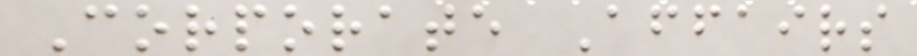Corporate Affairs
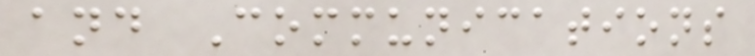and Communications
